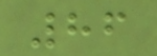86
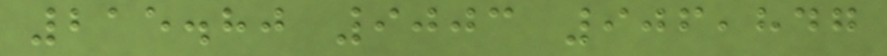215.80 9003 906,847
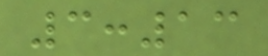3:13
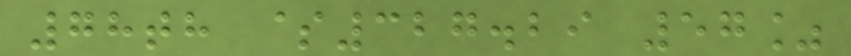78th $327.29 57%
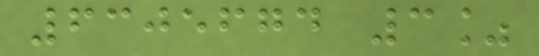6305674 3%
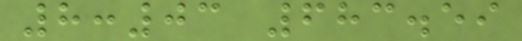8:03 683.59
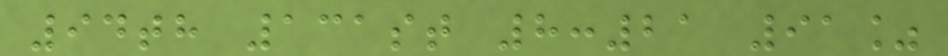94th 131st 8:21 91%
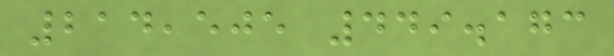214,505 449.173
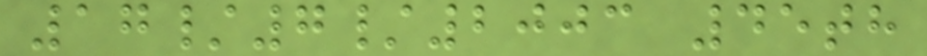17/7/2003 45th
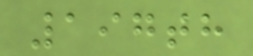197th
